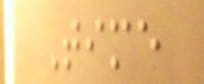Time
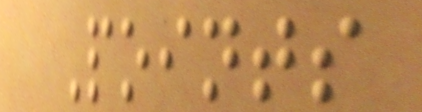Points
